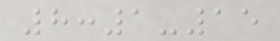8:1-15
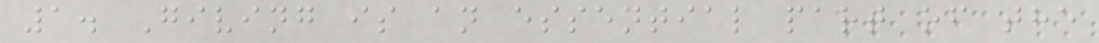1. Giving is an essential part of the
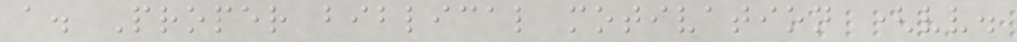a. Proper biblical motivation (vv.
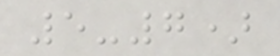5-7)
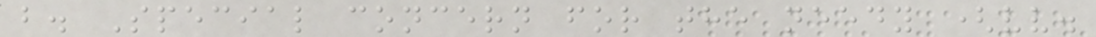b. Special concern for the needy (vv.
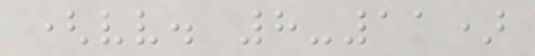(vv. 8-11)
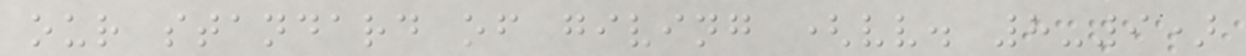our standard of giving (vv. 8-9)
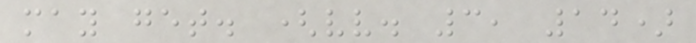may get. (vv. 3, 14)
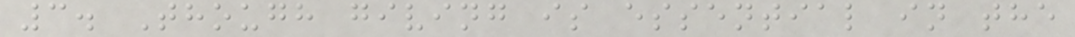3. Though giving is essential in the
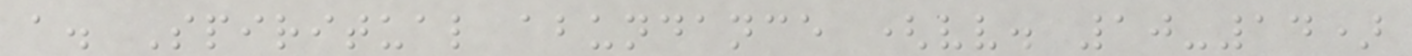a. Spiritual abundance (vv. 10-14)
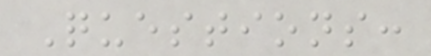Questions:
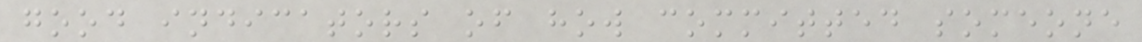good indicators of how committed someone
